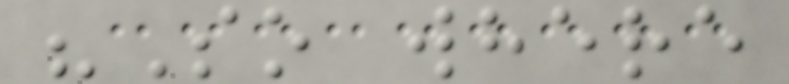"So where
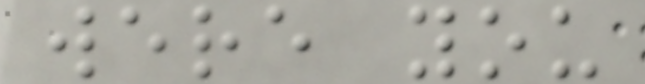were you
